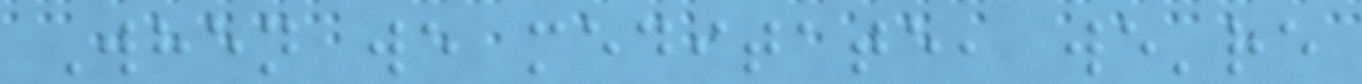When we meditate, we're
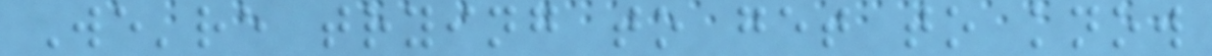We're trying to get to know
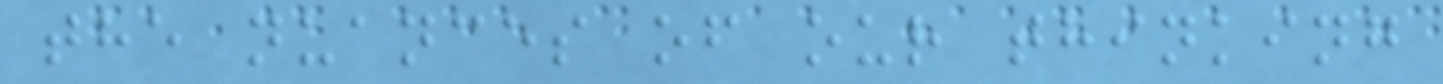the nuances of our thinking
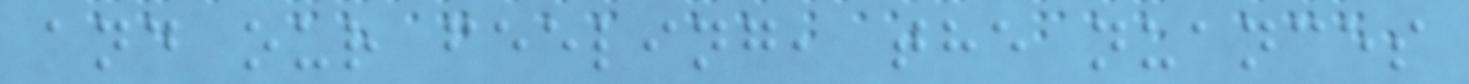and our feeling, the nuances
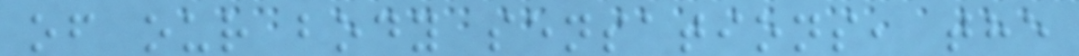of our body sensations, the
